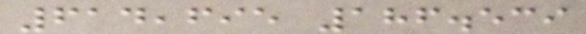614,695 186.539
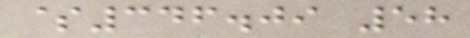$346.09 58
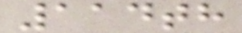114th
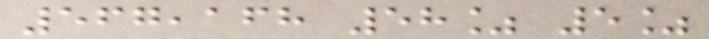567,168 58% 5%
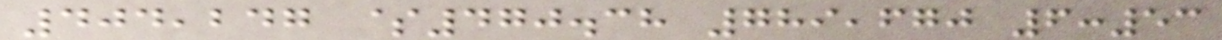404,247 $470.38 789,670 6:53
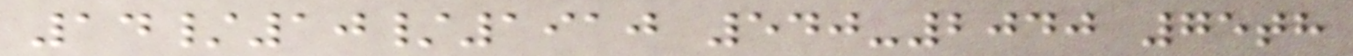14/10/1910 540-2040 75th
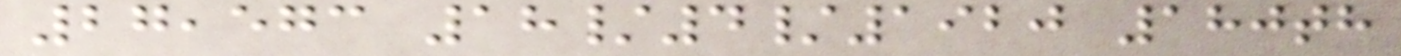27,573 18/4/1920 180th
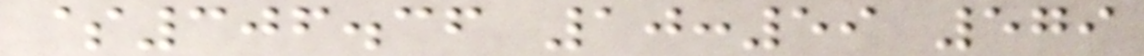$306.36 10:59 579
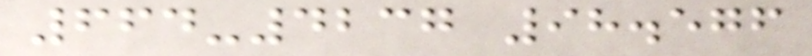664-4237 98.576
